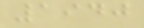1940
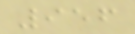956
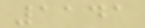1141
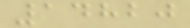14820
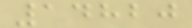14820
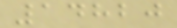14820
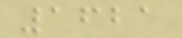1621
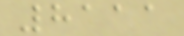8111
